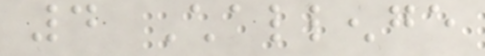4 Challenge
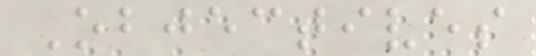Objectives
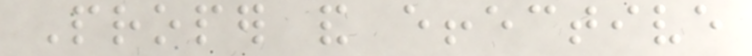Proper and effective
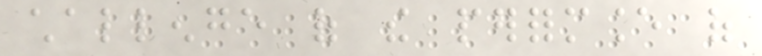challenge of the performance of
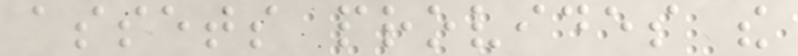assets provides the
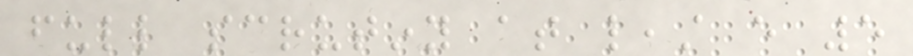full scrutiny at least every 5
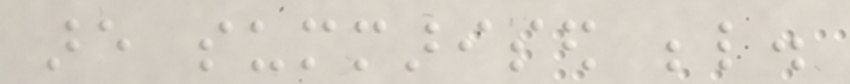are summarised below.
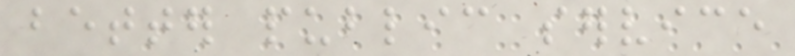better public service
